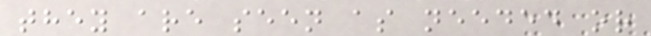they are seen as needed or
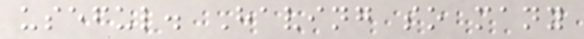useful. Having so many
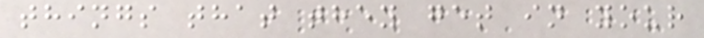things that they get in your
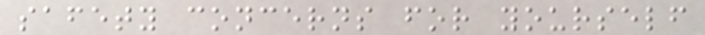safety concerns for yourself
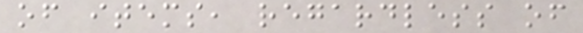of items, regardless of
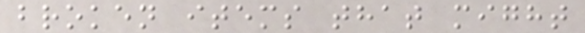broken items that might
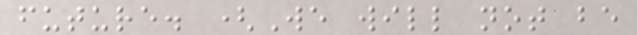future. (We will not be
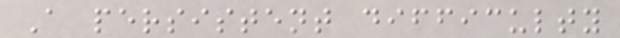A persistent difficulty
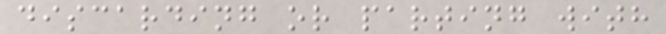discarding or parting with
